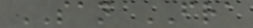SAN FRA
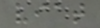viat
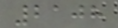2108
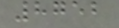8752
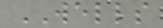WELLS
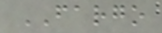FARGO
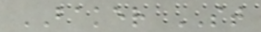BAKER ST
